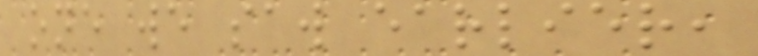one we saw earlier,
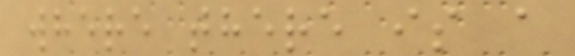where there is a
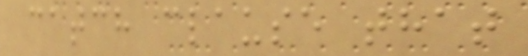catch clause that
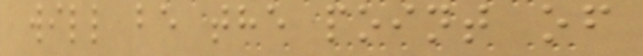will be the point of
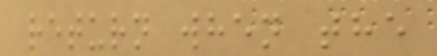return when the
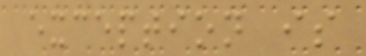exception is
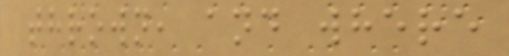thrown, and where
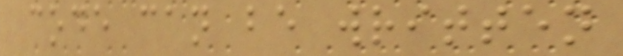code can be written
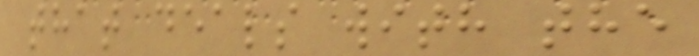that deals with the
